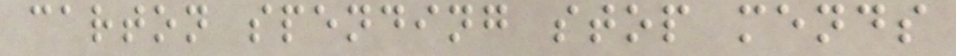carton spending stop mends
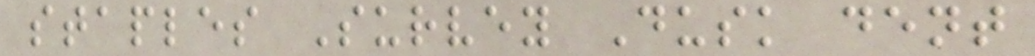staples Survey Dusk dent
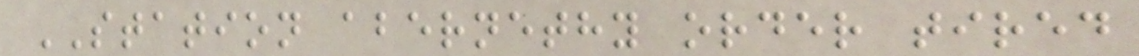STATION abernethy order tired
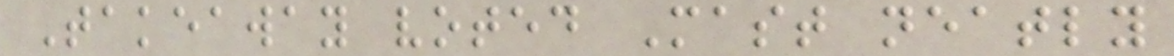Takeaway voted Mast neatly
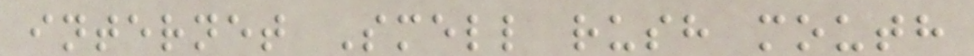internet Smell rush mouth
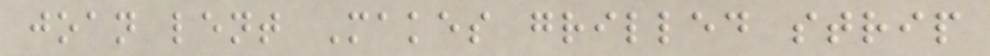joan lent Makes grilled strip
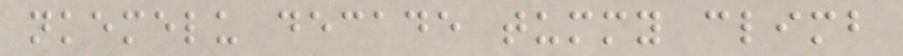nkemelu decade tummy climb
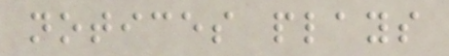notices plays
